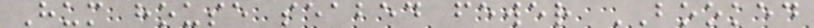Hum house seabed fewer BOOKED
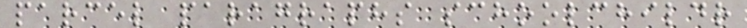parcel paragraphs schoolchildr
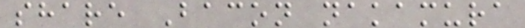share Bacon nakamura
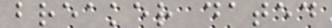breaker dated
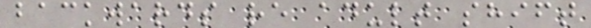backwards re adult shift
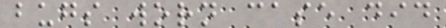bugs worn case did
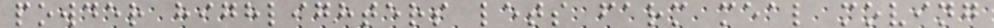powder highlighters lets farm meal moving
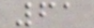61
